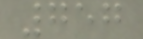757
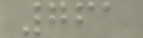761
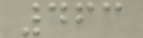463
